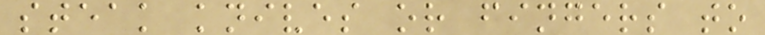steak knives or fingers to
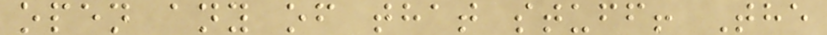open any of that stuff! The
